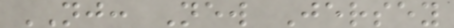NJ: New Jersey
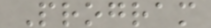Program
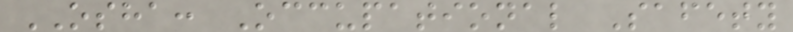OSHA: Occupational Safety
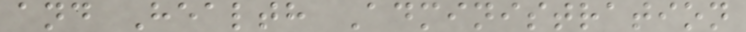and Health Administration
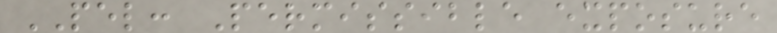PEL: Permissible exposure
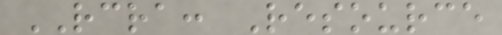RCRA: Resource
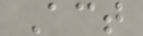Act
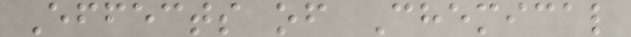Effects of Chemical
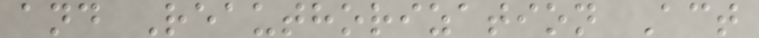and Reauthorization Act
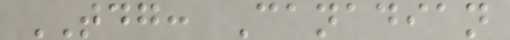TDG: Canadian
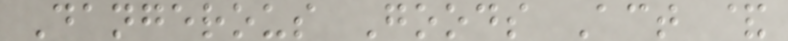Dangerous Goods Act &
